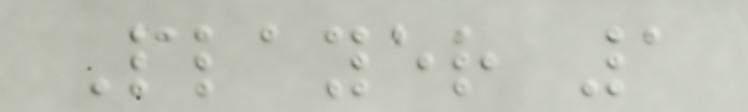Player 1
